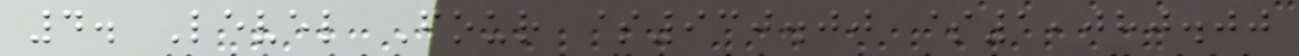4. Level Four $930.00 $1,080.00
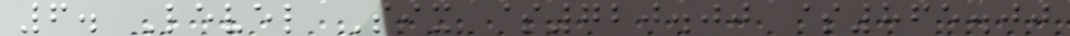6. Level Six $720.00 $865.00
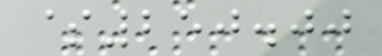$250.00
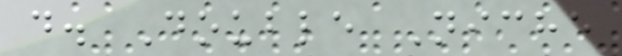d. Double Niche
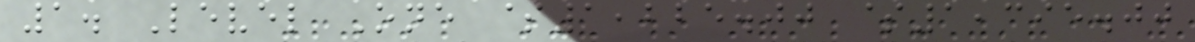1. Level One $1,225.00 $1,395.00
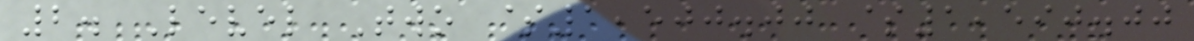2. Level Two $1,500.00 $1,590.00
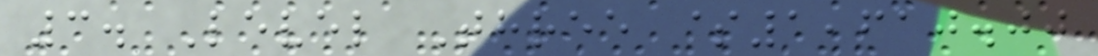3. Level Three $1,610.00
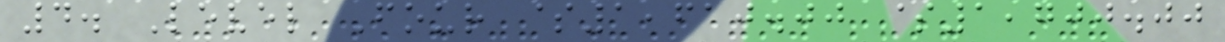4. Level Four $1,610.00 $1,700.00
